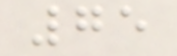75
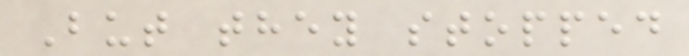But they stopped
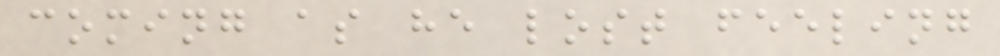coming as he lost feeling
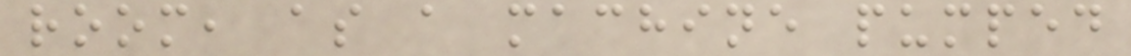room, as a machine pumped
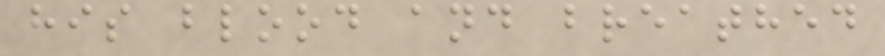his blood and breathed
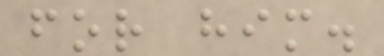for him.
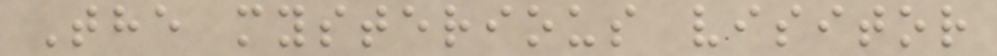The mysterious visitor
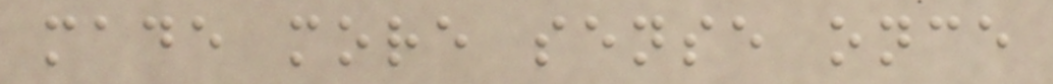made more sense once
